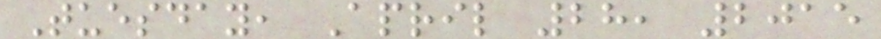Tuesday, April 28, 2015
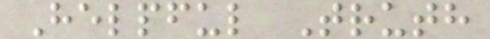Helpful Truth
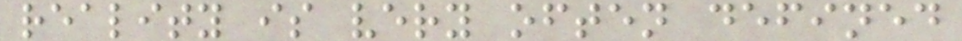reality is very often defined
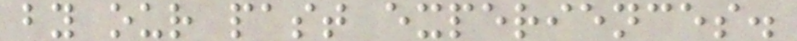by our past experiences.
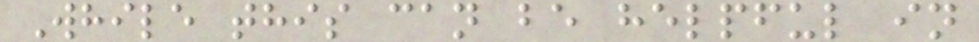While this can be helpful in
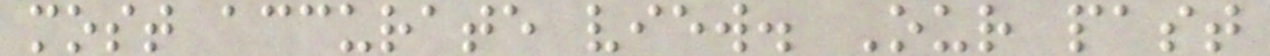most accurate view. Our past
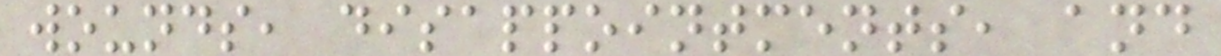wounds, disappointments, and
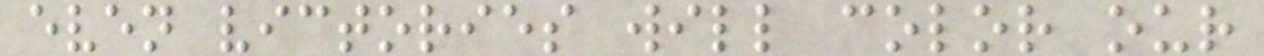even victories will color our
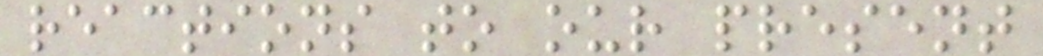reactions to our present
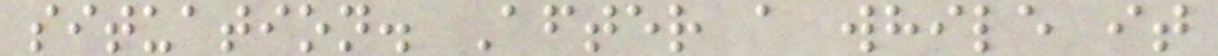situation. After a while it
